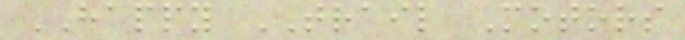HAPPY TRAIL Motors
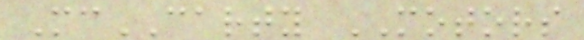McCARTY MOTORS
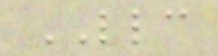LLC
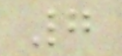7
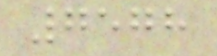7578
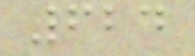624
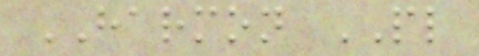HARMON PL
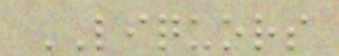LIQUORS
